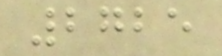2725
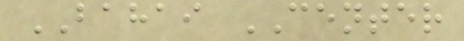BAHAI CENTER
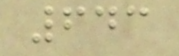643
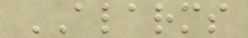ALARMS
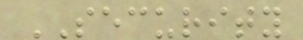SECURITY
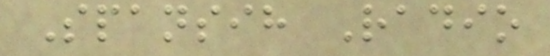Spansih Radio
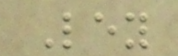Ley
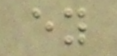ey
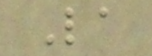La
